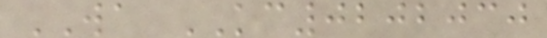WA KC0202030
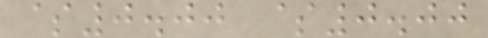$0.00 $0.00
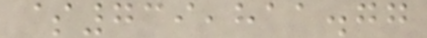$739,811.77
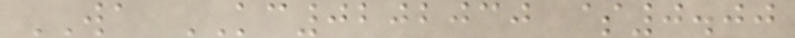WA KC0202030 $0.00
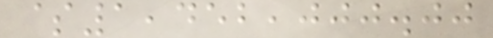$1,452,000.00
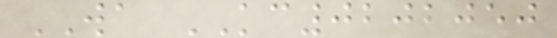WA KC0202050
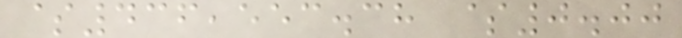$436,553.38 $0.00
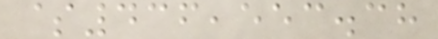$436,553.38
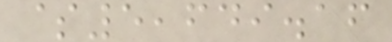$5,649.16
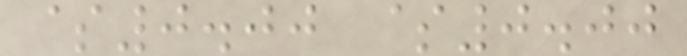$0.00 $0.00
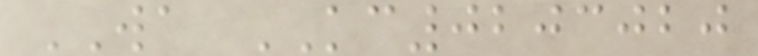WA KC0203020
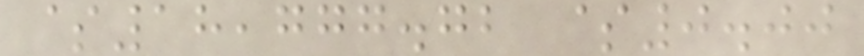$18,777.72 $0.00
